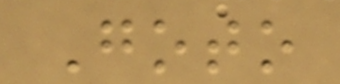Goto
